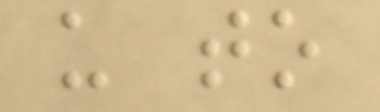us to
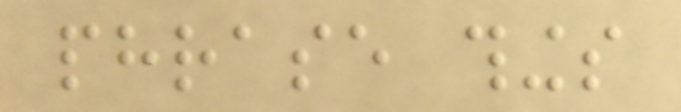phrase things
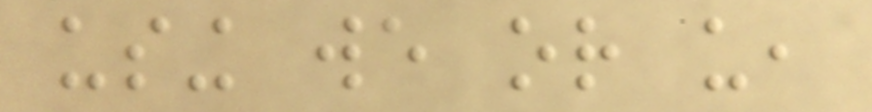using we or us,
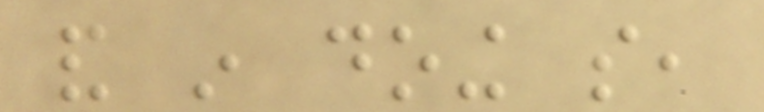and in doing so,
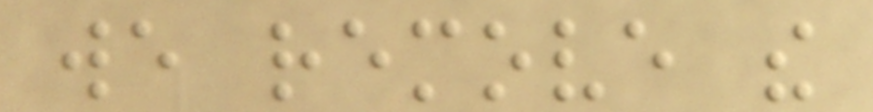we remove the
